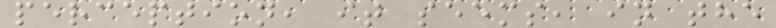perception, it seems, in the
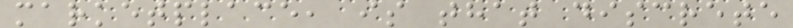marketplace, is that discrete
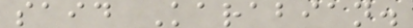said Karabian.
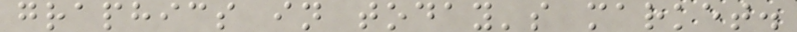graphics in today's market.
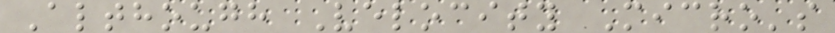Although Velocity Micro's
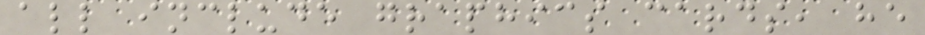all include graphics cards, he
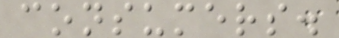consumers.
